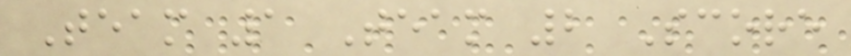Team 1 Team 2 Score
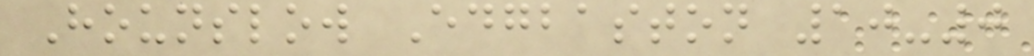Hounslow Edgbaston 10-0
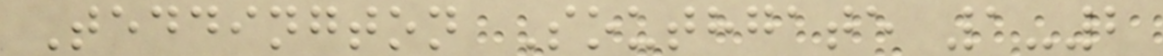Teddington Southgate 1-2
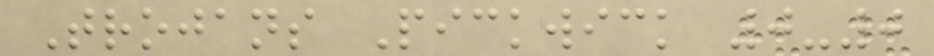Trojans Pickwick 0-0
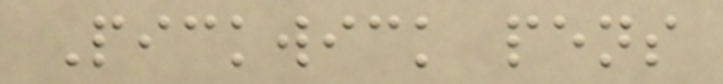Pickwick pens
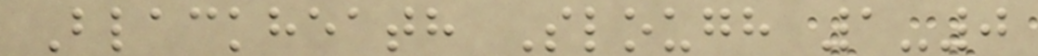Blackheath Slough 1-0
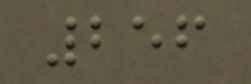256
